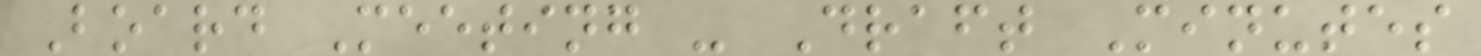Board Meeting - Draft Minutes
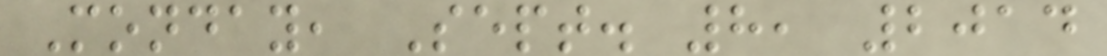Monday, Sept. 8, 2014
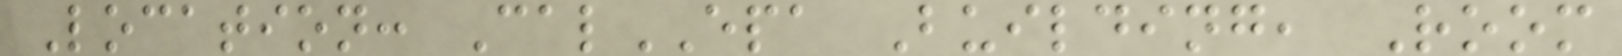Location: CalEPA Building, Room
